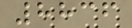8836
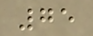75
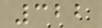322
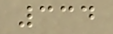334
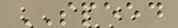SPEED
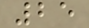25
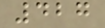427
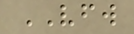VFW
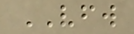VFW
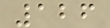126
